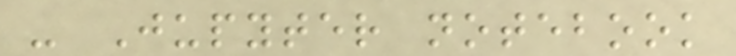- Jupyter notebook
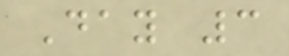Day 3
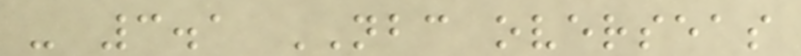- 3.1 NBC overseas
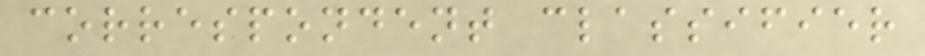correspondent classifier
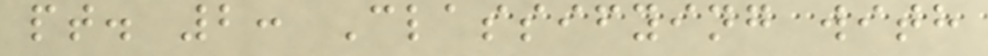pt. 2: Classifying with
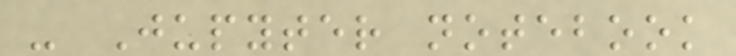- Jupyter notebook
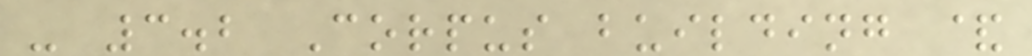- 3.2 Corpus building &
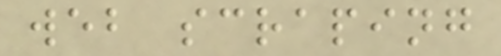web scraping
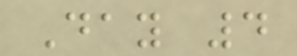Day 4
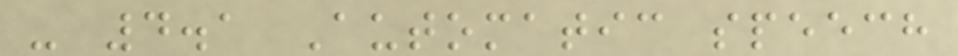- 4.1 Automatic speech
